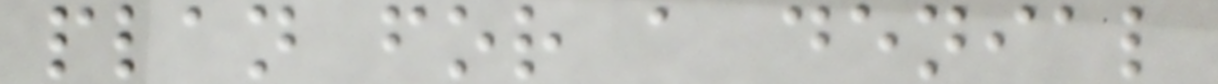plan for a denial
